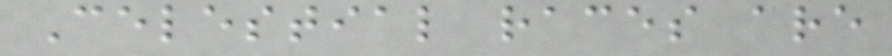Celestial races are
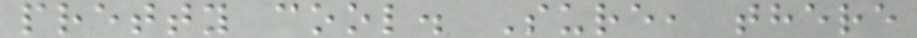pretty cool. Sure, there
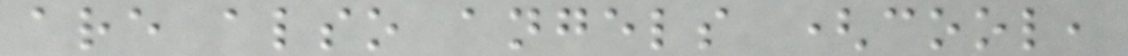are also angels (cool,
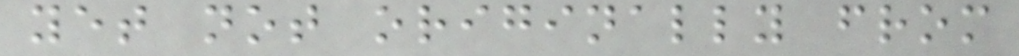yet not originally from
